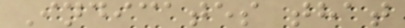Indicates that
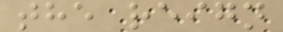the reign
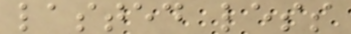lasted less
